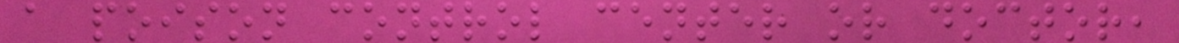a poison control center or doctor,
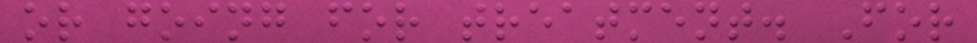or going for treatment. For
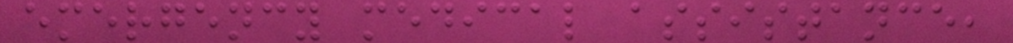emergency medical assistance,
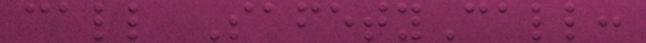call SafetyCall:
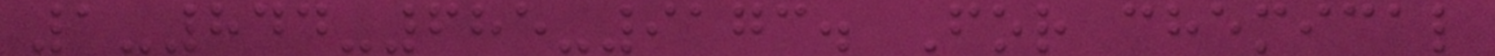1-844-685-9173. For chemical
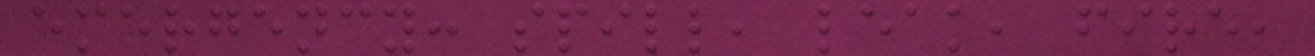emergency: spill, leak, fire,
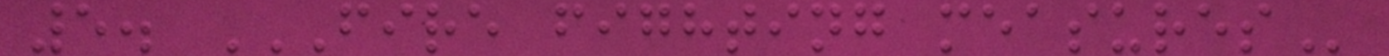5. FIRE FIGHTING MEASURES
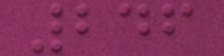246
